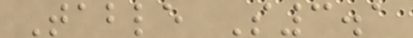Table S3.1
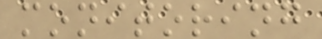monitoring
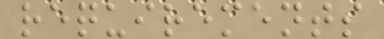requirements
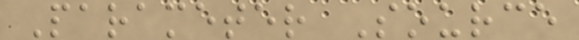Parameter Source
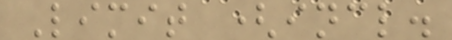Limit (incl.
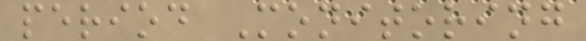period Monitoring
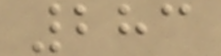283
